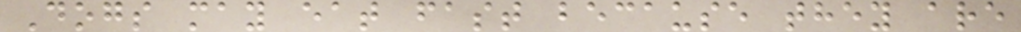Dogs may eat fast because they are
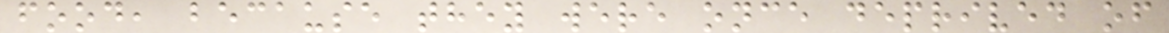food, because they were once deprived of
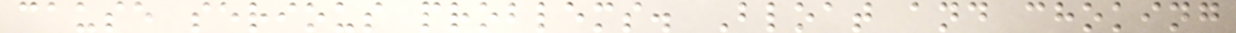cause serious problems. Bloat and choking
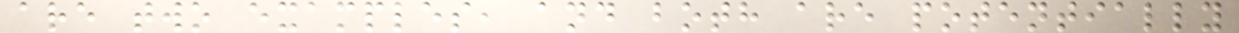are two examples, and both are potentially
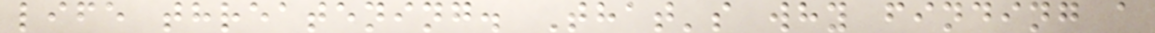life threatening. That's why finding a
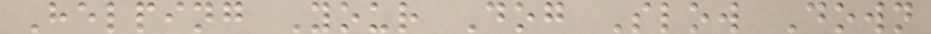Helping Your Dog Slow Down
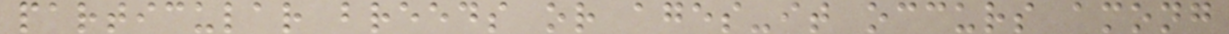particular breeds or ages-it occurs among
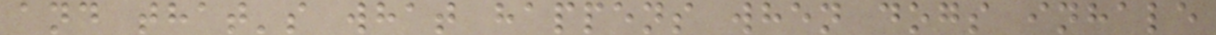and that's what happens when dogs inhale
